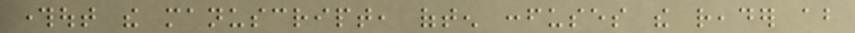throughout the manuscript, often confuses the reader about
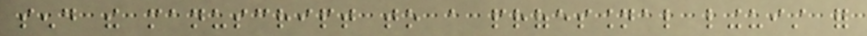send the manuscript to a professional linguist for
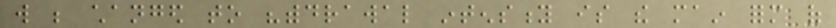will be changed to "withdrawal intensity is the main form of
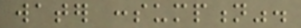water consumption".
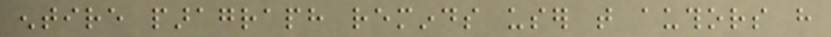entire paragraph reminds user that authors have
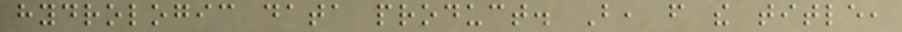hydrologic data product. But, from the title,
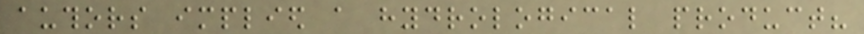authors implied a hydrological product?
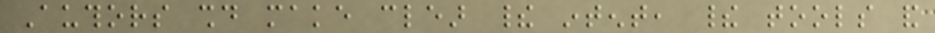Authors should make clear their intent, their tools and
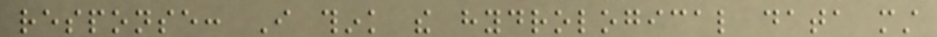response: I think the hydrological data must
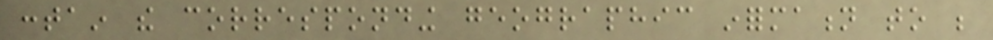contain the corresponding geographic information to be
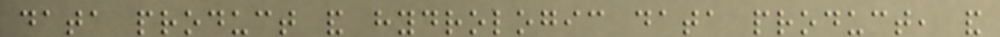data product and hydrologic data product, and
